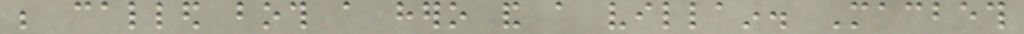be called both a hero and a villain. Macbeth
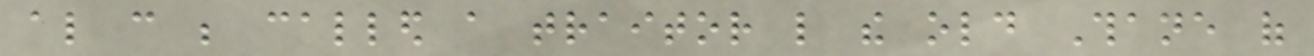also can be called a traitor like the old Thane of
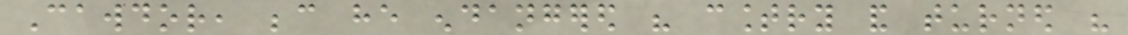Cawdor, because he endangered his country and turned his
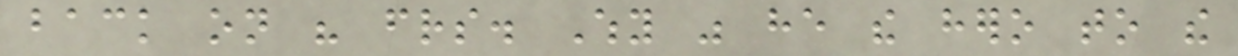back on his friends. Why was he the hero to the
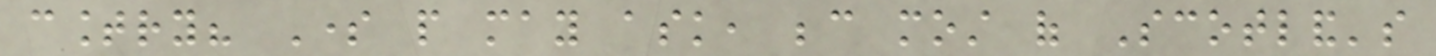country? Some people may ask, because most of Scotland's
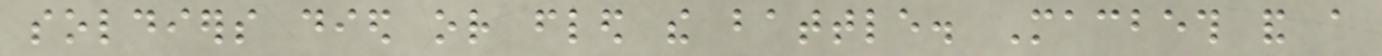soldiers died or fled the battle. Macbeth and a
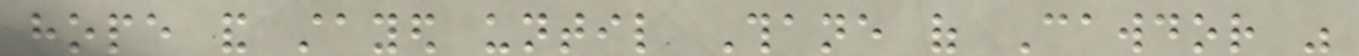hope and stayed until Thane of Cawdor was
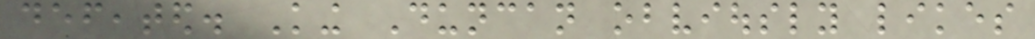defeated. King Duncan obviously likes
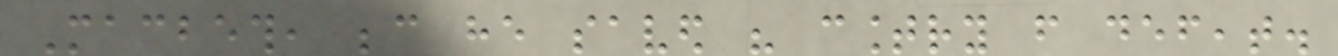Macbeth, because he saved his country from defeat.
